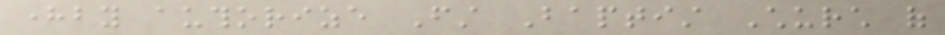hereby authorize First Baptist Church of
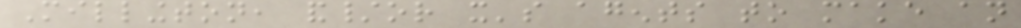Millington, and/or it's agents to make an
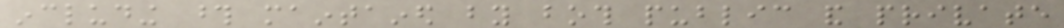including those maintained by both public and private
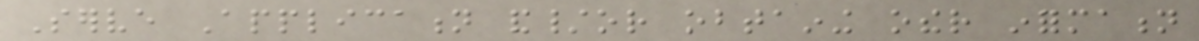Serve Application and/or obtaining other information
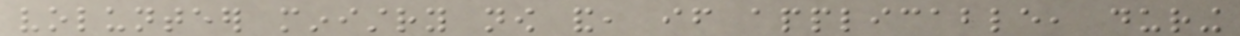volunteer ministry now and, if applicable, during
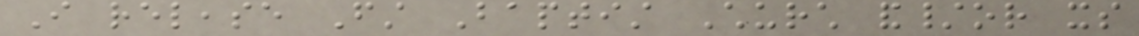I release First Baptist Church and/or its
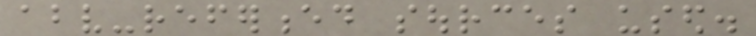above-referenced sources used.
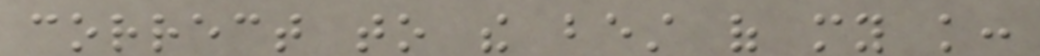correct to the best of my knowledge:
